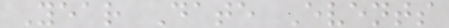Year Date Events
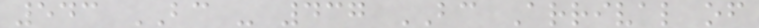543 BC - 437 BC Arrival of
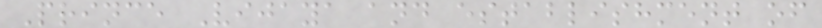Prince Vijaya and establishment of
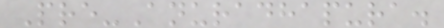Pre-Anuradhapura.
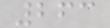263
